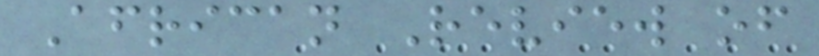African Review of
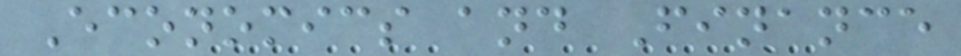Economics and Finance
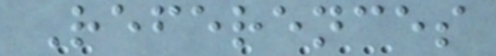References
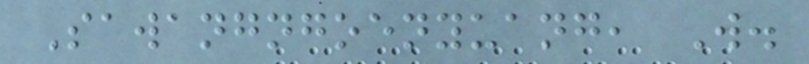Sawangngoenyuang, W.
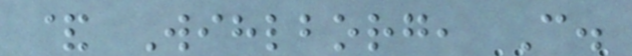& Wihlborg, C.
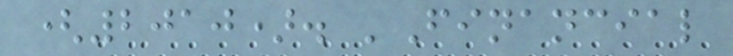(2010). 'Financial
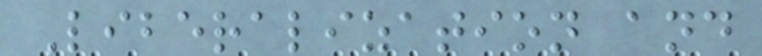Liberalization and
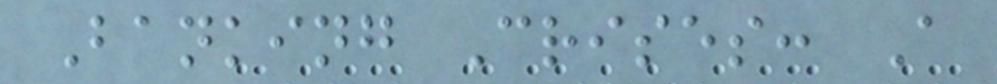Banking Crises: A
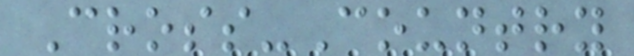Cross-Country
